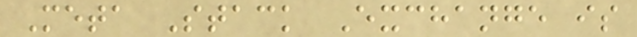Meta Stack Exchange is
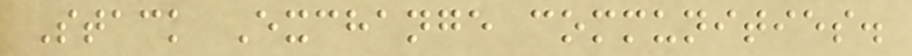Stack Exchange communities.
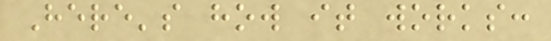Here's how it works:
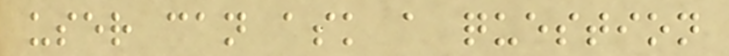user can ask a question
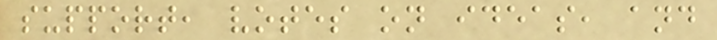support, votes on ideas, and
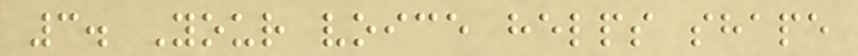3. Your voice helps shape
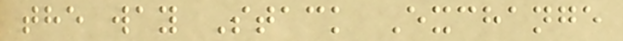the way Stack Exchange
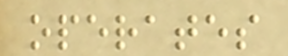operates
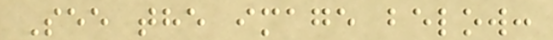See the image below:
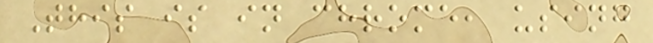This is in chrome, using
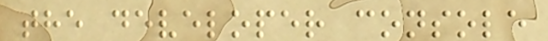the developer console
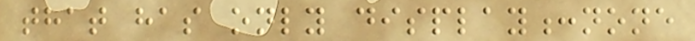that has only display:none
